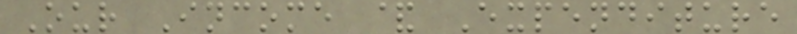Our Income & Expenditure
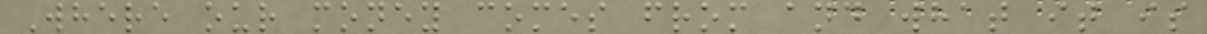Where our money comes from and what it is
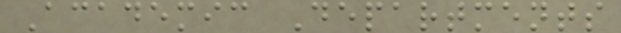Academic Departments
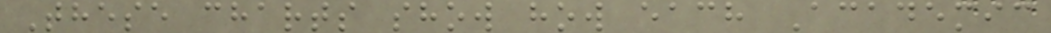These charts show how each Academic
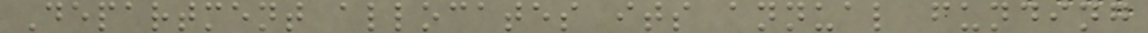Department allocates its annual funding
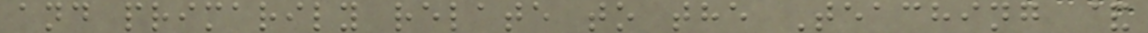and primarily relate to the Teaching &
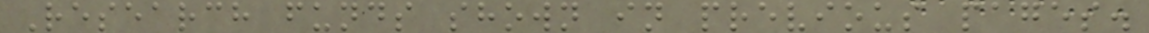Research funds shown in previous pages.
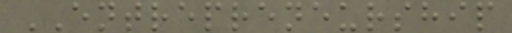ENTREPRENEURSHIP
